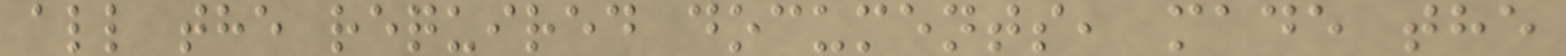all the required documents, made the
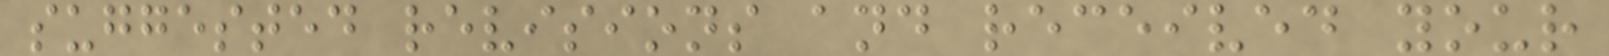suggested revisions and received your
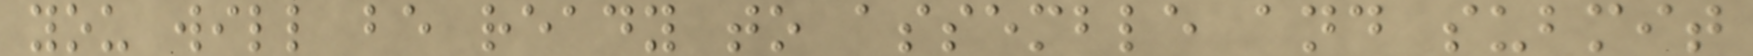you will be ready to assemble and submit
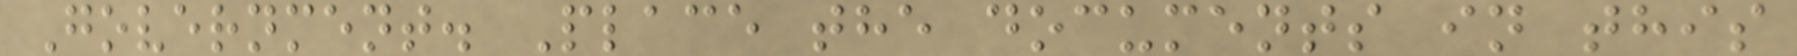Government. Place the documents in this
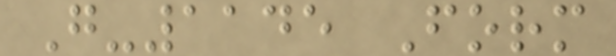G-1145 Form
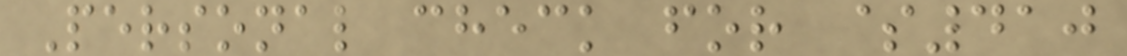Personal check for $410
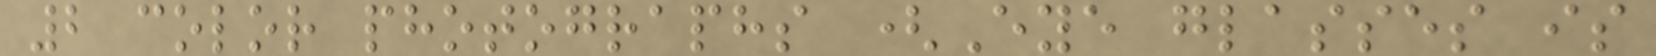2 color photographs (Eye glasses is
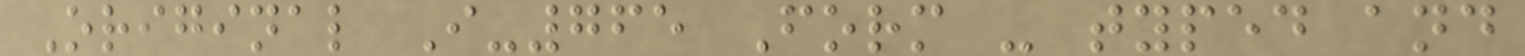Original I-765 Form - typed and
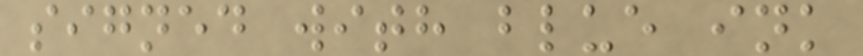signed with blue ink
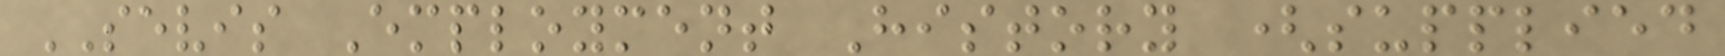SEVIS Employment History (supplied
